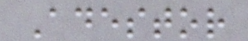Adestor
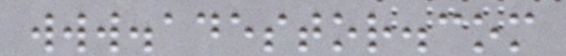www.adestor.com
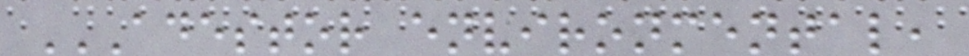ADESTOR ENVIRONMENTAL,
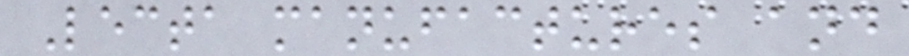Lecta manufactures and
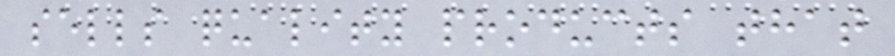sells quality products that
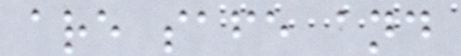are safe and
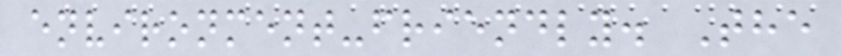environment-friendly. The
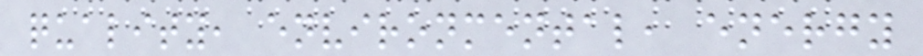quality, environmental, energy
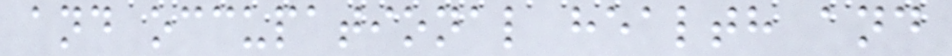and occupational health and
